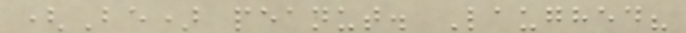(Be) peanut. Laughed?
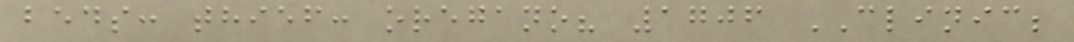beds: thief: oregano? 1706 CLINIC;
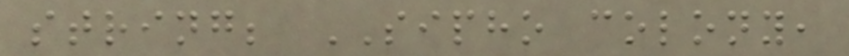string; SIPHO colony,
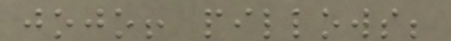jojo! pillows;
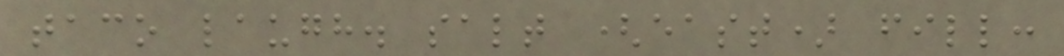taco laugh. salt (east) fill:
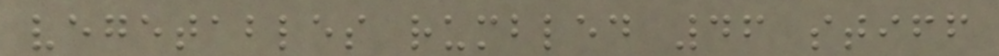vegetables rumbled 46 stiff
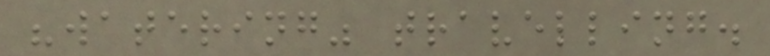"watering" travelling.
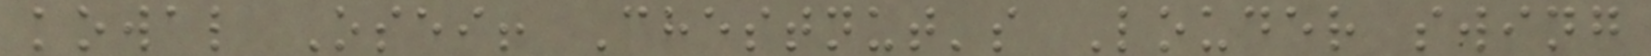kowal Osei! Chestnut's Louder swing
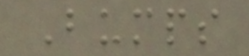Bumps
